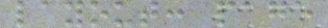layout: page
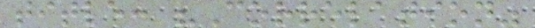title: "Correlation"
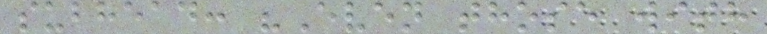subhead: "Even those with
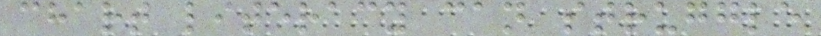chart literacy can struggle
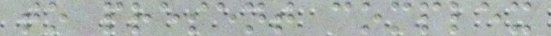to present complex
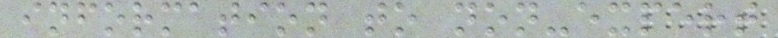information to non-expert
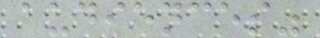audiences"
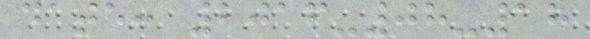date: 2016-08-18
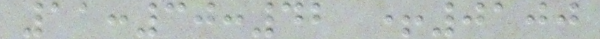11:30:42 +0100
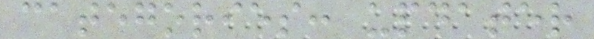categories: updater
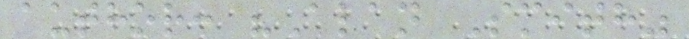author: "Alan Smith"
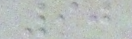90
